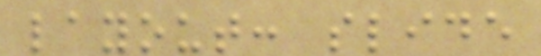layout: slide
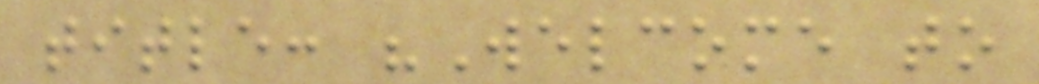title: "Welcome to
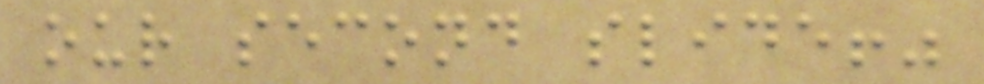our second slide!"
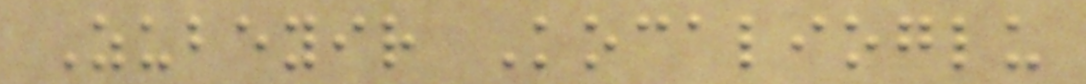Zubeyir Kocalioglu
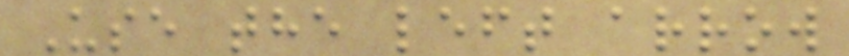Use the left arrow
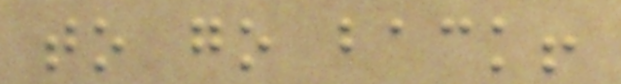to go back!
